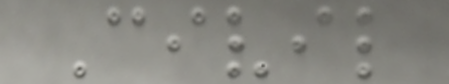Civil
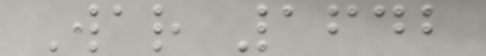War 1642
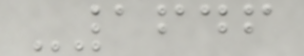-1646
